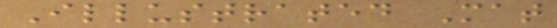Illustrated Mat
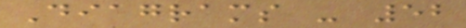Diagrams - 52
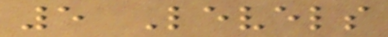5 Levels
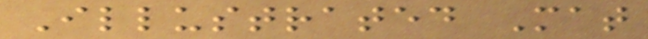Illustrated Mat
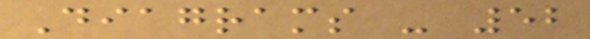Diagrams - 52
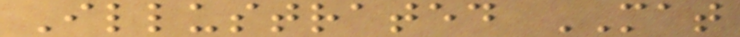Illustrated MAT
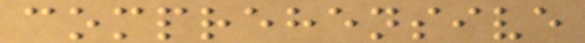comprehensive
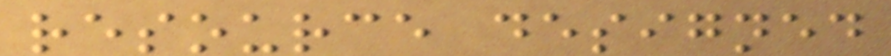resource designed
